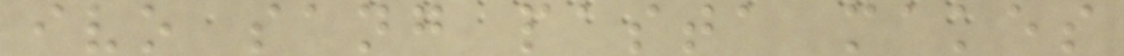ivo sang pasta makes
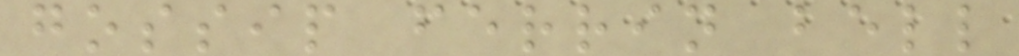gossip ferrin bell
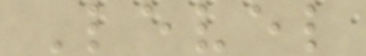Level
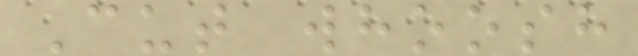Cut whoosh
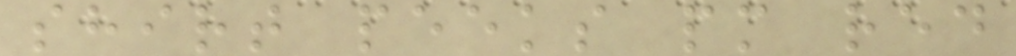shirt peeks pm red
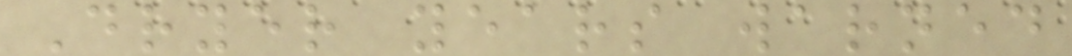Dryer years warned
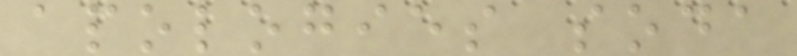apologies soda
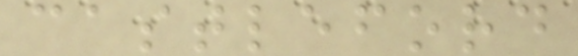castleford
